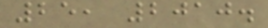25, 2010.
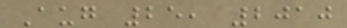Aug 25, 2010
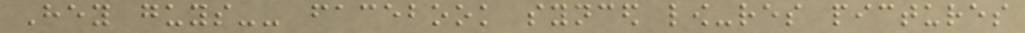Hey guys-- facebook synced low-res pictures
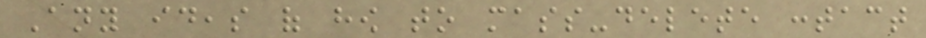Any ideas of how to mass-delete contact
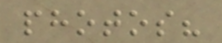photos?
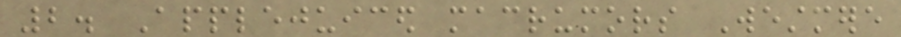2. Applejuiced macrumors Westmere
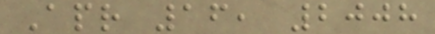Apr 16, 2008
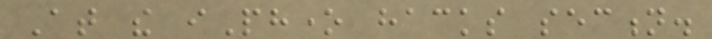At the iPhone hacks section.
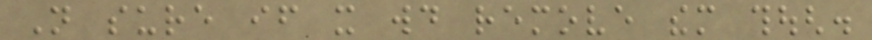Not sure if it would remove them though.
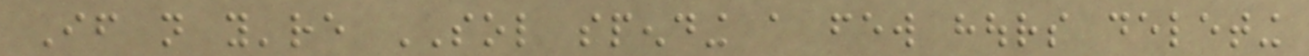If not you're SOL spending a few hours deleting
